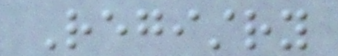Registry
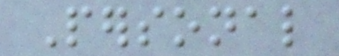Personal
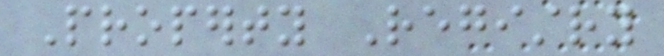Property Registry
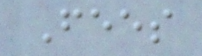Fees
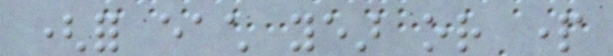(for each year or part
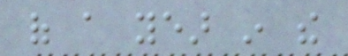of a year in the
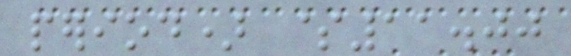period) $11.00
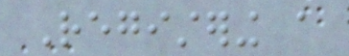Registering a
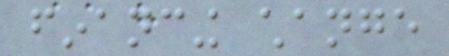financing change
